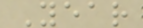Year
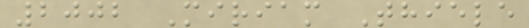2002 Miriam Thiele
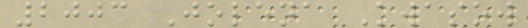2003 Jolena Kwasow
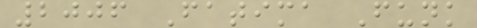2006 Fatima Funk
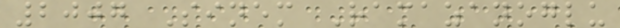2007 Sinem Ramazanoglu
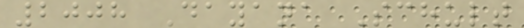2008 Dayana Schult
